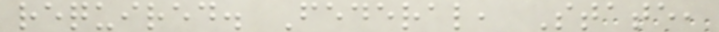required. Federal, State,
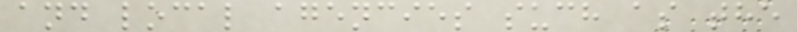and local agencies such as the
